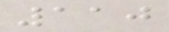110
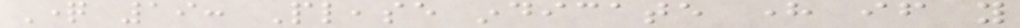Question 19: Please indicate here if you
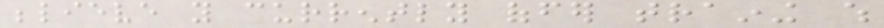believe you currently offer training which
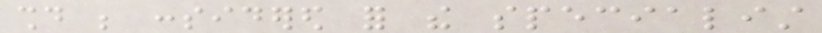should be considered for the specialist
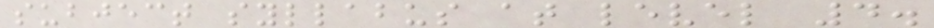subject syllabus at level 4.
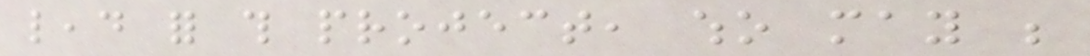lead for this project, who may be
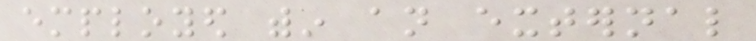employed within an external
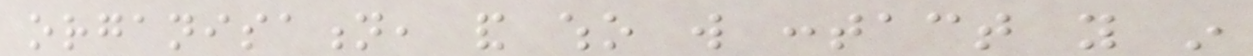organisation, and who will contact you in
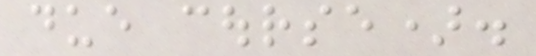due course).
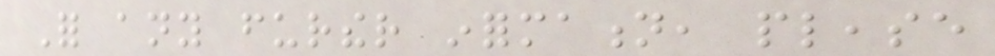For any further information, please
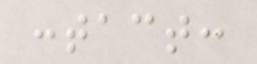contact:
